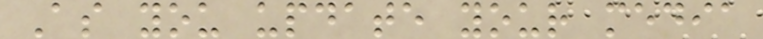As you update your media
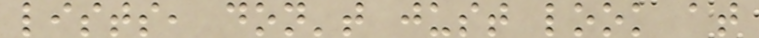lists, don't just look at
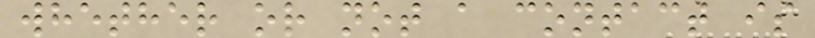whether or not a contact is
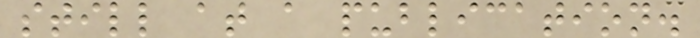still at a publication.
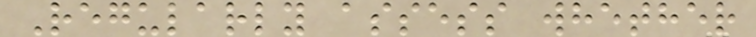Regularly assess whether
